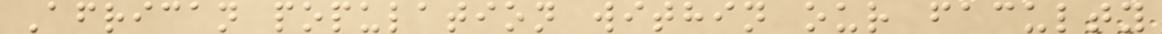African population within our faculty
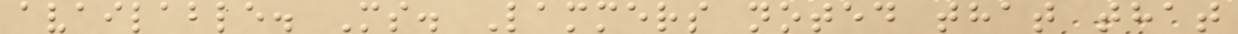available. Ms. Lammers noted that that
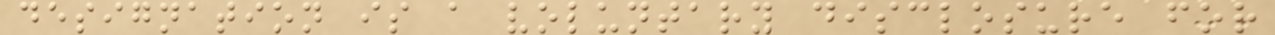designation is a voluntary disclosure for
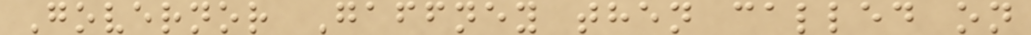Governor Gaffney then called on
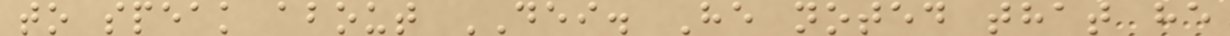to speak about DEI. He noted that he
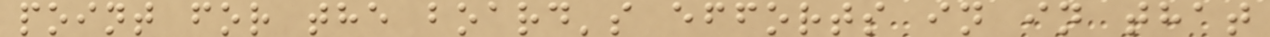point for the board's efforts in in that
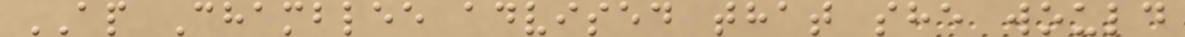AP Chamblee advised that she would
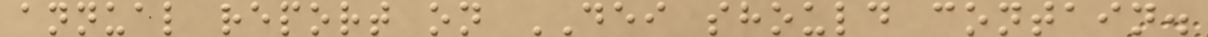annual report on DEI should contain.
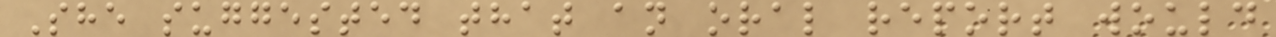She suggested that an oral report would
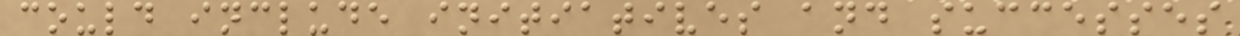could include initiatives and successes
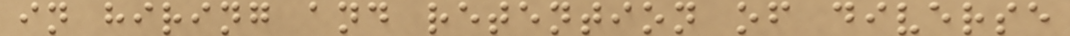in hiring and retention of diverse
